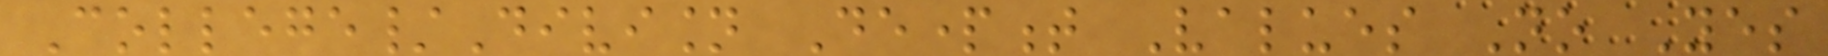College/Division Department Values No Yes
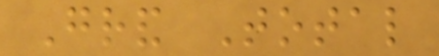Grand Total
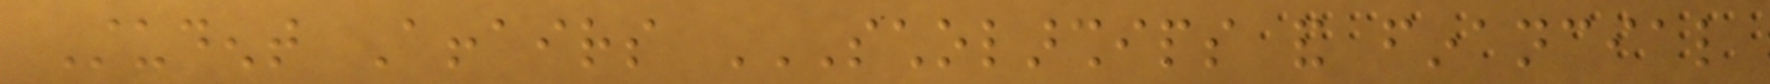Student Affairs SCHOLARSHIPS AND FINANCIAL
